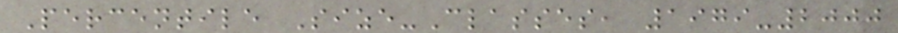Percentile Size-Classes, 1979-2000
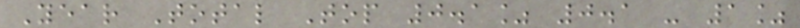Year Total Top 0.1% 0.1 - 1%
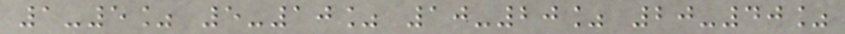1-5% 5-10% 10-20% 20-40%
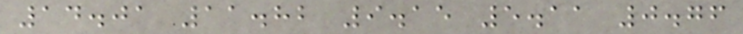14.01 11.82 9.15 5.11 0.76
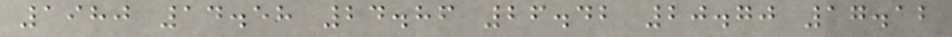1980 14.58 24.86 26.42 20.70 17.12
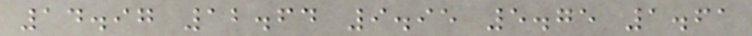14.97 12.64 9.95 5.75 1.61
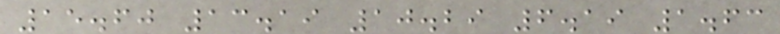15.60 13.19 10.29 6.19 1.63
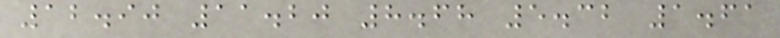12.90 11.20 8.68 5.32 1.61
